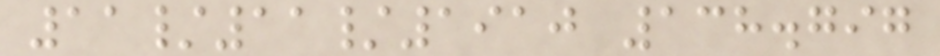11/11/1910 138.797
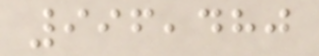996,480
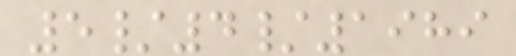5/4/1989
